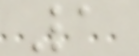1
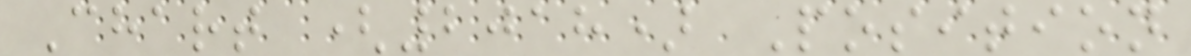Chart (2018) Position
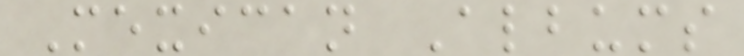Mexican Albums
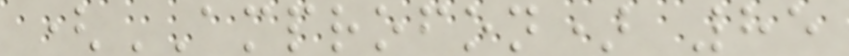(AMPROFON) 85
